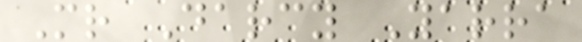Mr Darcy Yarra
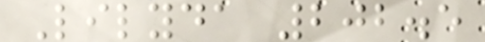Lilyda 202.5
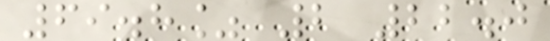69.8% 2 22.0
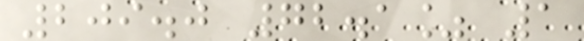209.0 72.1% 1
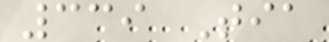339 Tia
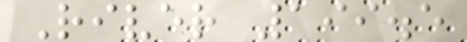River 199.5
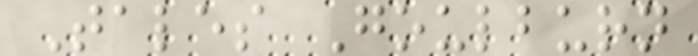Tales Goulburn
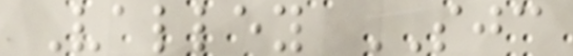Valley SJC
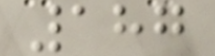187
